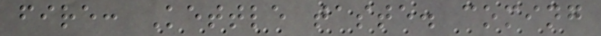fire: Kettle taste. coming
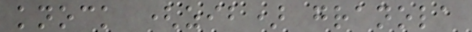knock (zib) granola
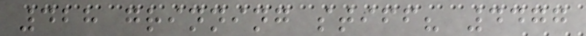428 grinning stiff? 4477
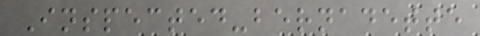Inspected-bernadette
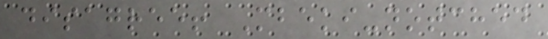disagree! Mbeki-notched
